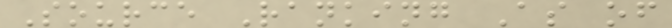Source Ranking As of
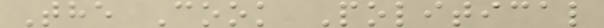The Cook Political
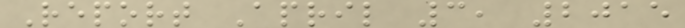Report April 3, 2015
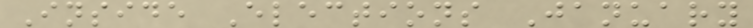Inside Elections January
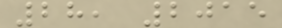28, 2015
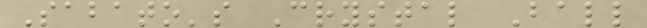Sabato's Crystal Ball
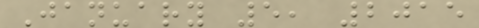January 5, 2015
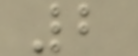2
